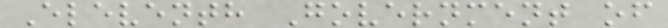Eleventh Government of
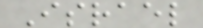Israel
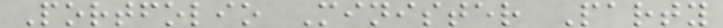Portfolio Minister Party
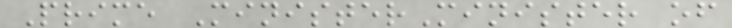Prime MinisterMinister of
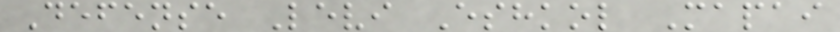Defense Levi Eshkol Mapai
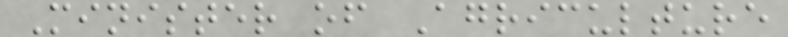Minister of Agriculture
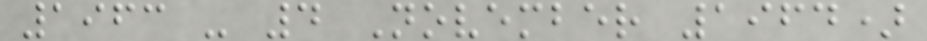1963 - 4 November 1964)
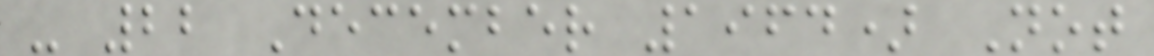- 22 December 1964) Not
